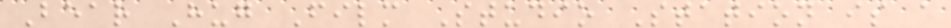Bear Hug Film Studio Station is a
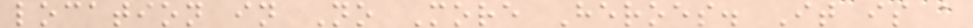location in No More Heroes. It is a
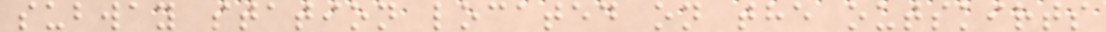subway station located on the outskirts
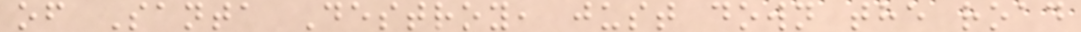of Santa Destroy, just down the road
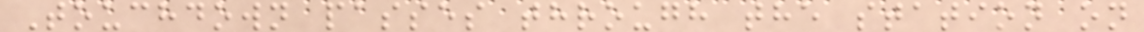Touchdown passes through the station on
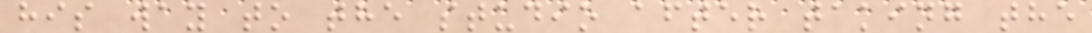his way to the studio after taking the
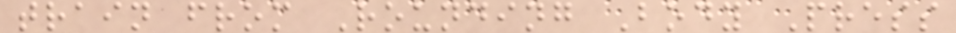train from Rounding Body Press
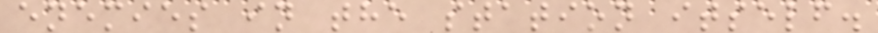enemies in the station itself.
